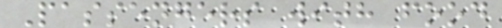Passengers with food
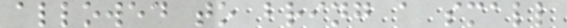allowed to bring a small
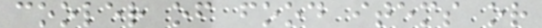cooler of food items or
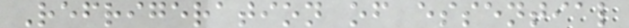Refrigeration of essential
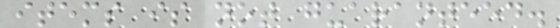items is not guaranteed.
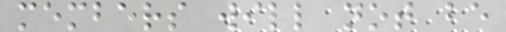members will not be
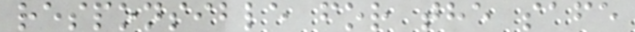responsible for the safe
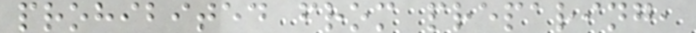prohibited from preparing,
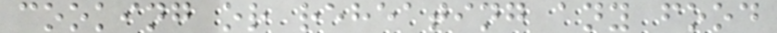cooking or reheating any food
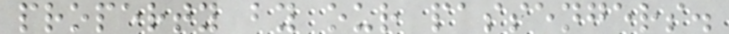property by our passengers.
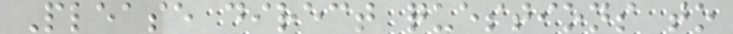Please direct questions to
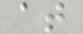at
